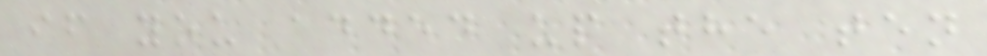if you added up the ten
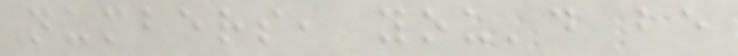numbers, you'd be
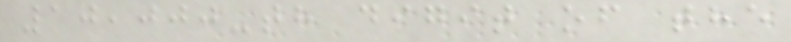10,000-th digit of the
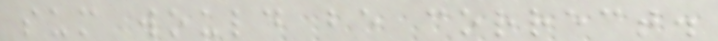sum would be correct.
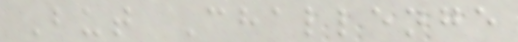But Challenge
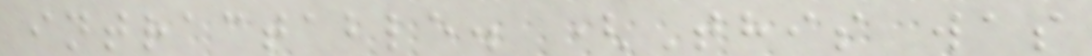intractable. (This was
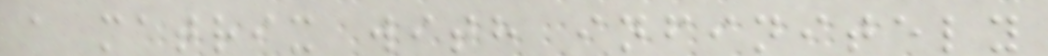a matrix with infinitely
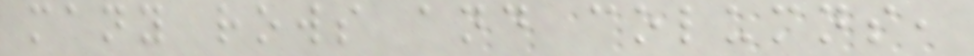many rows and columns,
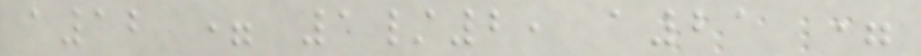a12 = 1/2, a21 =
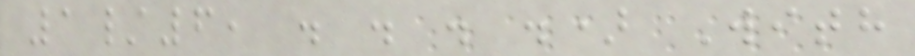1/6, . . . .) With
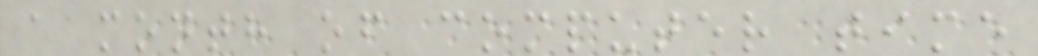a month of computer time
